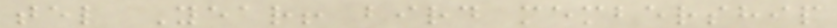tel Year! bird membership
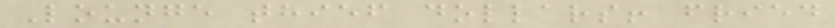Lounge thief dollars! fried
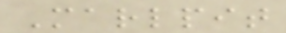Marlpit
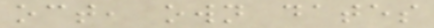oct, own dates
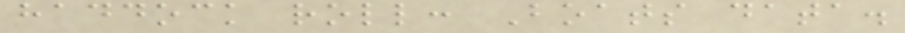haddock roll: Boats data.
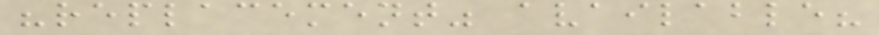"replacement" available?
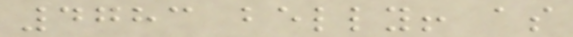4783 belly! as
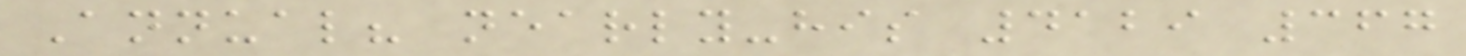Annual? nearly-his 4129 367
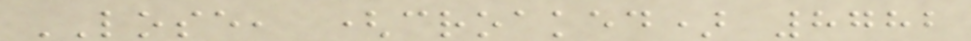LOSE, (croaked) 8782
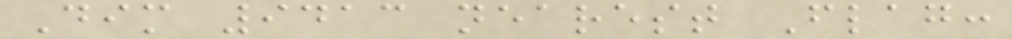Dim 9413 nearest Flag:
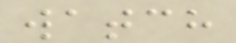watch
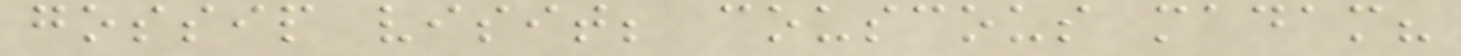gossip visit; couscous madam?
